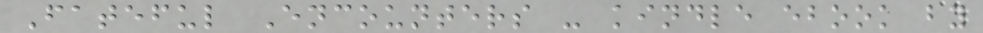Fateful Encounters - kindle ebook by
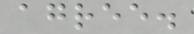agree.
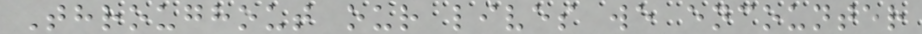Throughout our lives we encounter
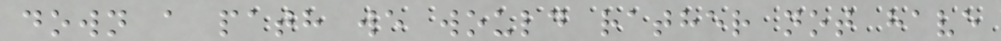down a path we would rather not have
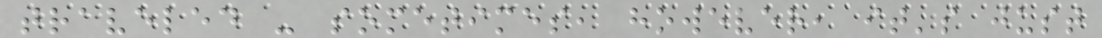traveled - sometimes, however, it's just
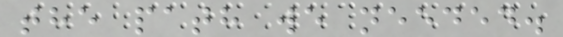the path we needed.
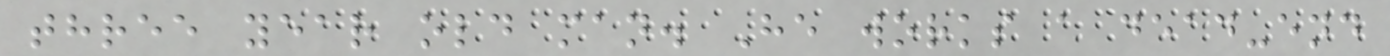three year old man. He works a dead-end
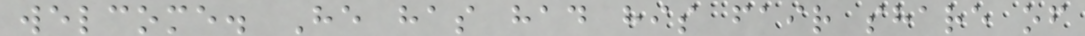welcome. He has had his fair share of
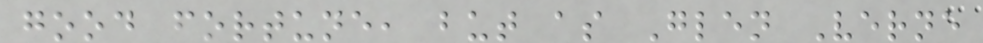good fortune, but as Glen Verne
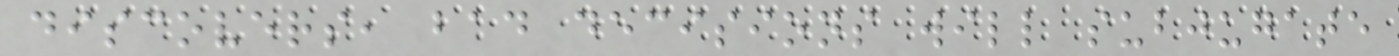discovers, bad decisions will subjugate
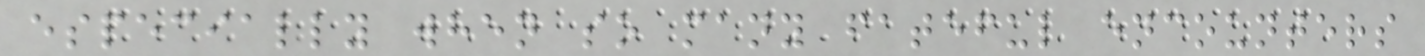especially when so many fateful encounters
